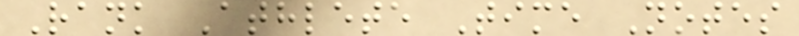Rank Athlete Time Notes
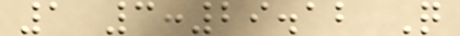1 3:29.12 Q
